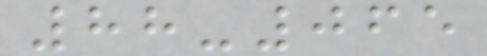88-065
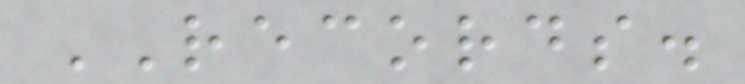RECORDS.
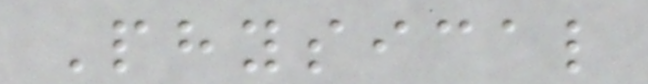Physical
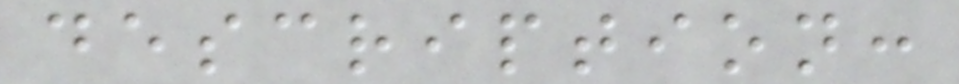description:
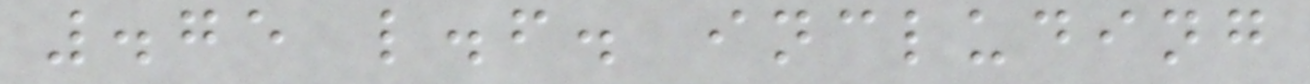.75 l.f. including
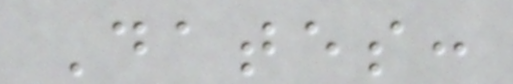Dates:
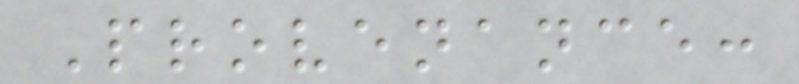Provenance:
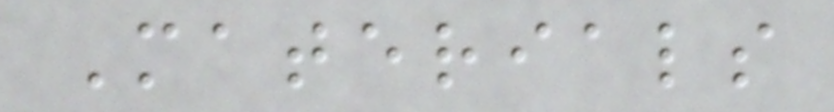Materials
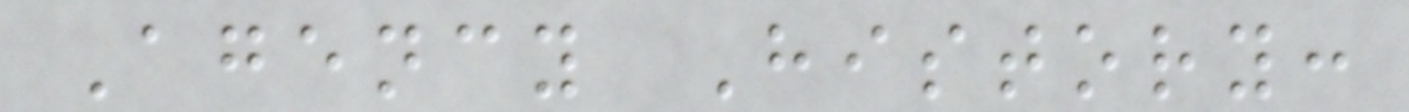Agency History:
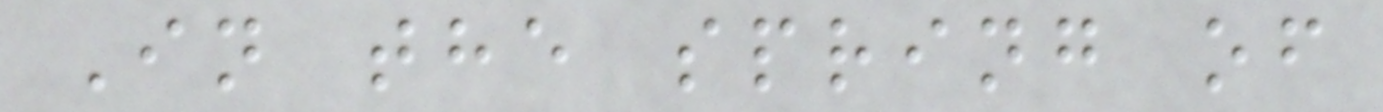In the spring of
